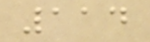114
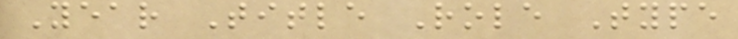Year Title Role Type
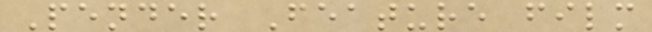Pender Feature film
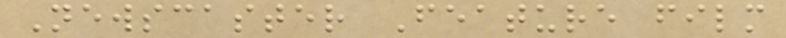Newscaster Feature film
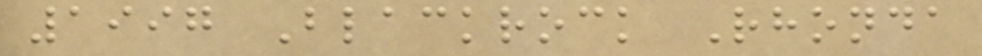1997 Blackrock Rhonda
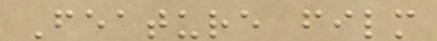Feature film
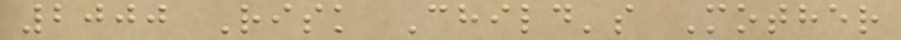2000 Risk Child's Mother
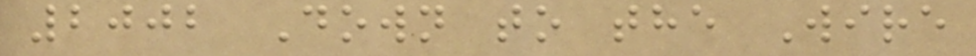2002 Down to the Wire
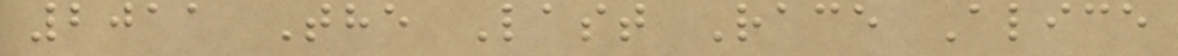2011 The Last Race Alice
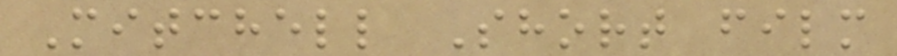Mitchell Short film
